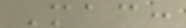Mac:
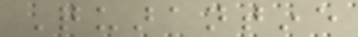Quarantine
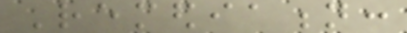Remediation:
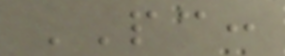PC:
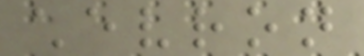chevron
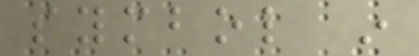symbol in
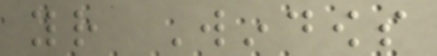your Windows
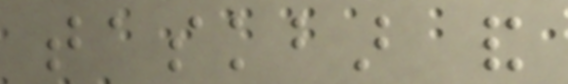taskbar and
